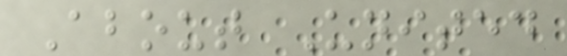About United
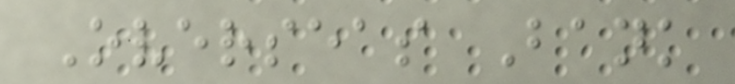Overseas Bank
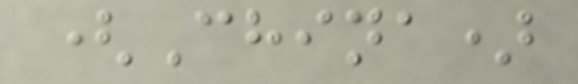(China)
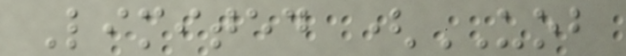Limited (UOB
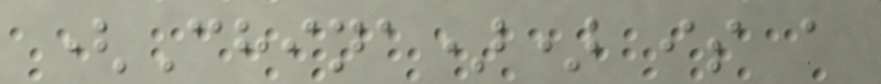(China)) is a
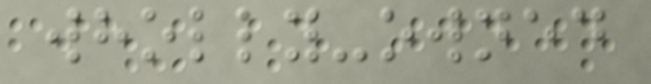wholly-owned
